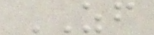ZF
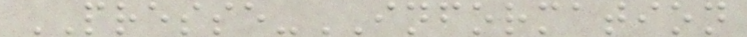PRESSE-INFORMATION
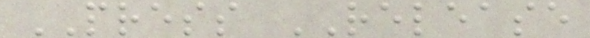PRESS RELEASE
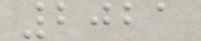2021
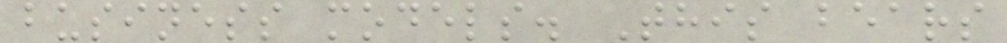business models. This bears
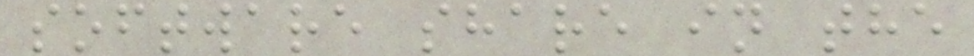software share in the
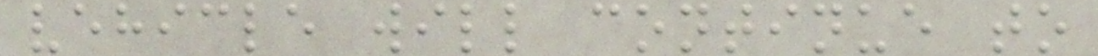vehicle will continue to
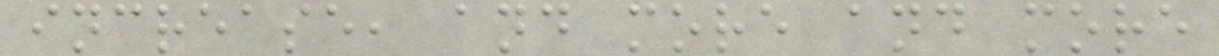increase, and more and more
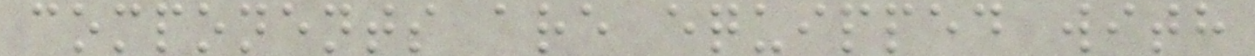components are equipped with
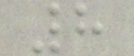8
